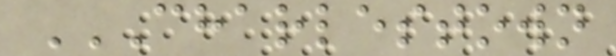CHARLESTOWN
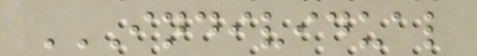INDIVIDUAL
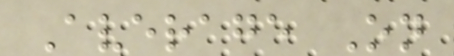Average On
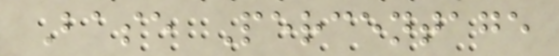Base Percentage
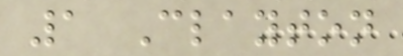1 Clayton
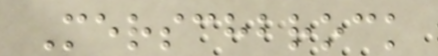Merschbrock
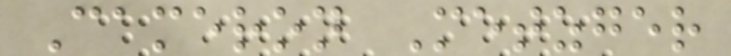Cameron Metzger
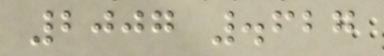2007 .627
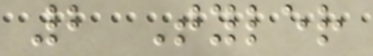2 Tyler
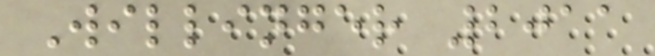Willinger 2011
